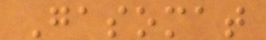Gasomat
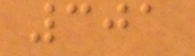301
